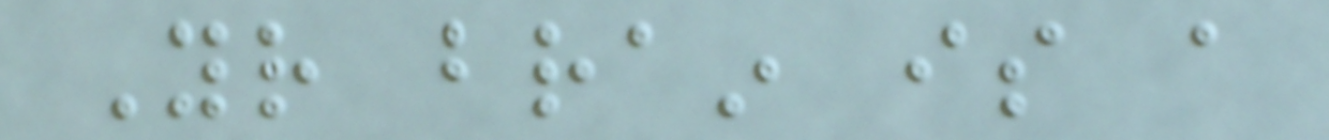Your brain is a
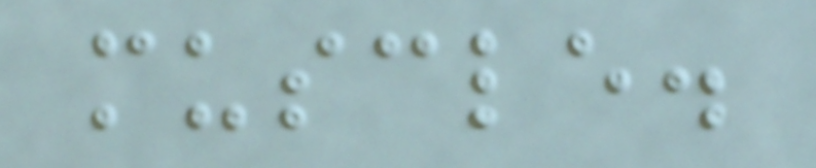muscle.
